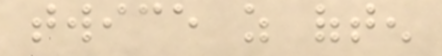twice as often
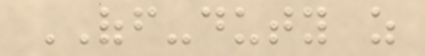OFF-duty as
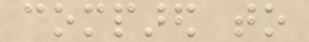compared to
